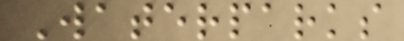Waterparks
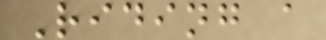Riding a
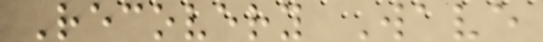Recovery Wave
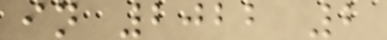in 2022 2
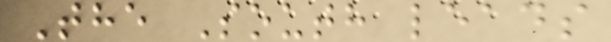The South leads
